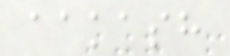aakash
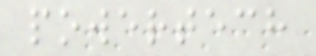powertech
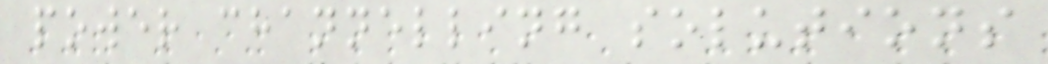power channelling solutions
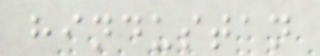hindustan
